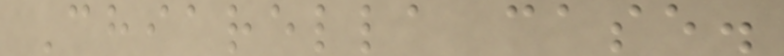Chiarella case.
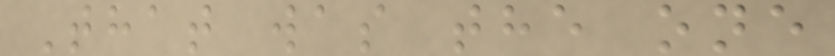That was the one
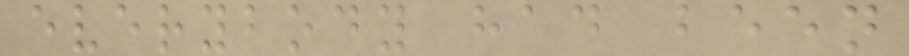everybody had been
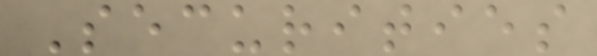Securities
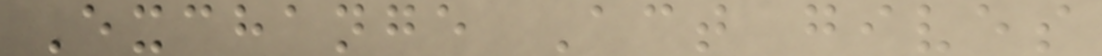Exchange Act gives
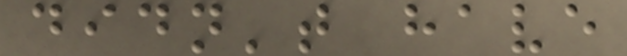didn't have
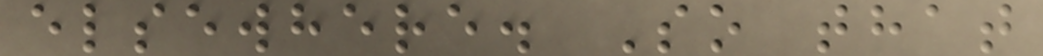elsewhere. So that
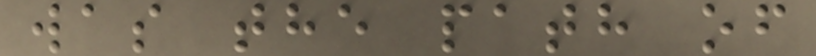was the path of
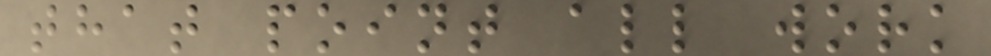that point all work
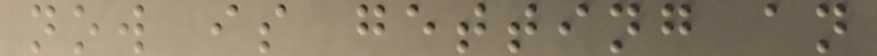now is getting an
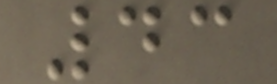43
